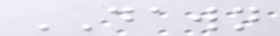DAWN
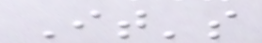It's
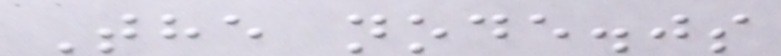The node.js
